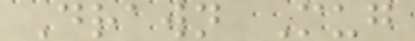Drawn Mug
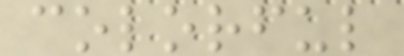colorful
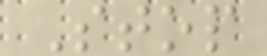Stop
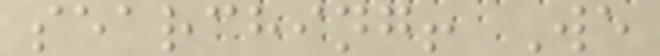searching! We
